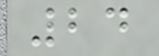24
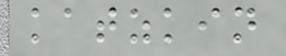katzkin
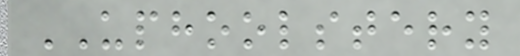UPHOOLSTERY
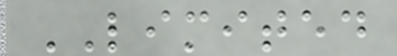LIMITED
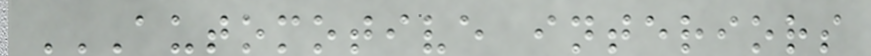AUTOMOTIVE INTERIORS
